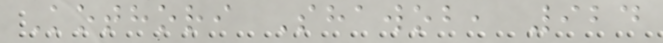Kothori Shawob, 924
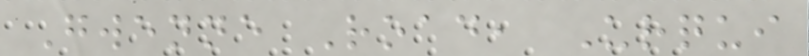Gwenne Road, Urqui
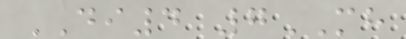DI4 7MH
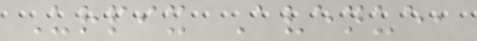Urpix Avenue,
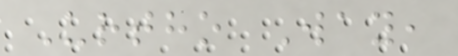Urtho Way,
